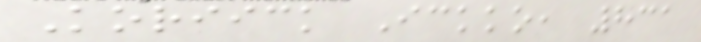Koriick Ickko, 831
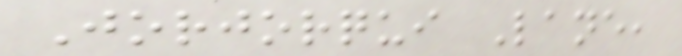Jorjorqui Lane,
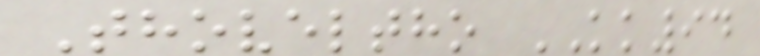Thoveltho KK94
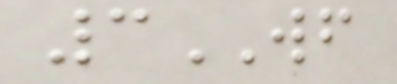3WF
